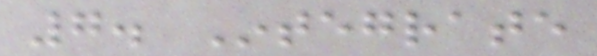7. Integrate
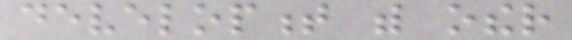development with other
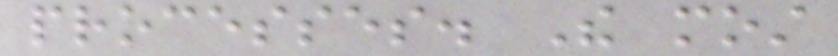processes. The most
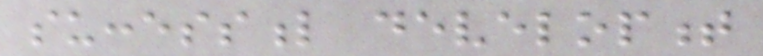successful development
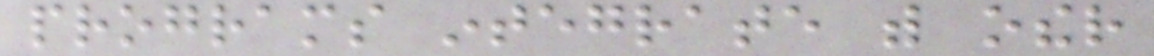programs integrate with other
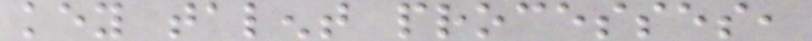key talent processes,
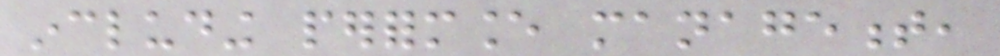including performance management,
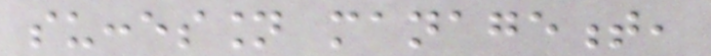succession management,
